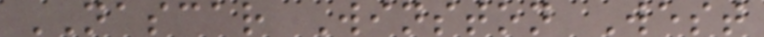NASCAR Winston West
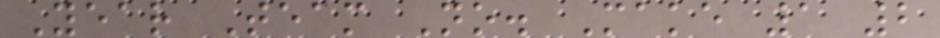Year Team No. Make 1 2
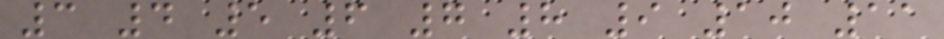3 4 5 6 7 8 9 10 11
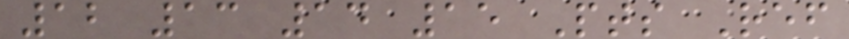12 13 14 15 Pts Ref
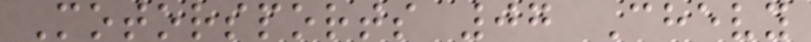Motorsports 07 Chevy
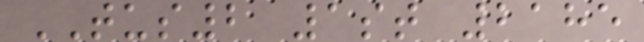TUS2 1st 2185
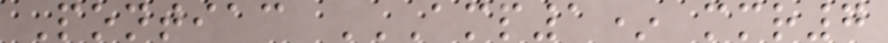Pontiac AMP1* MMR7
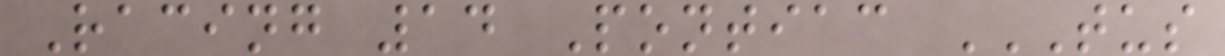Racing 14 Pontiac TUS
